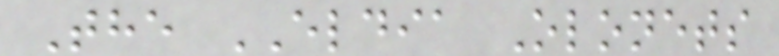The ELDIA Olonets
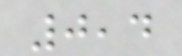0,4
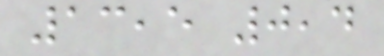13,5 0,4
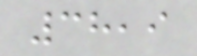38,9
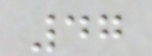47
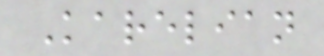Karelian
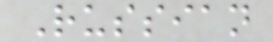Russian
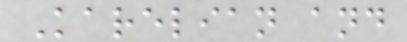Karelian and
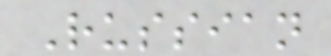Russian
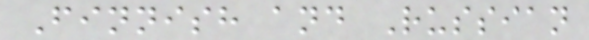Finnish and Russian
